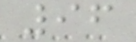96
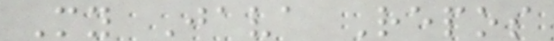My Java Repos
